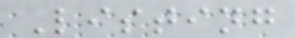Listing
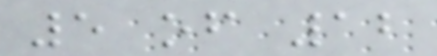5 of 12
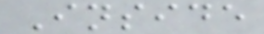Inside
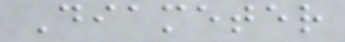Diameter
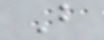B
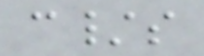c/s
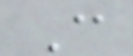C
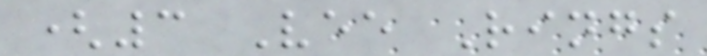(3 Vee Rings
